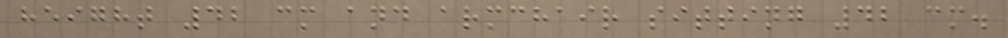height 42 cm and armchair sitting 42 cm.
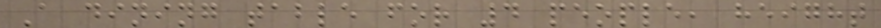A dining table for 4 people, height
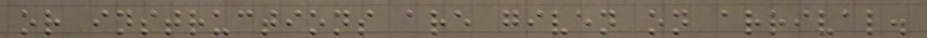or instructions are given on arrival.
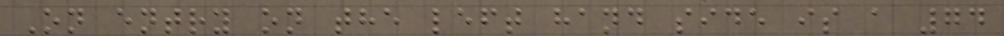On entry on the left hand side is a 74
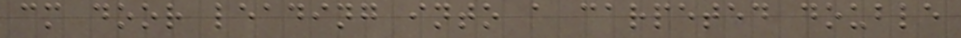cm door leading into a carpeted double
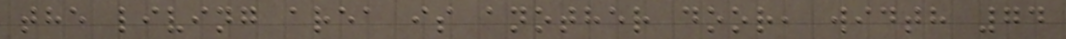the living area is another door, width 74
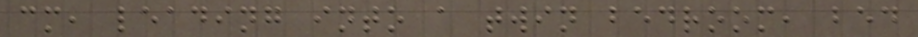cm, leading into a twin bedroom, bed
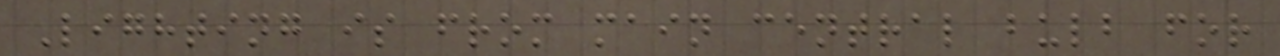Lighting is from main central bulb for
